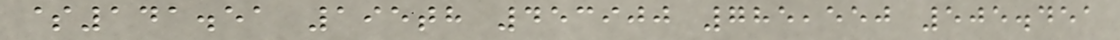$141.51 195th 453900 785,550 505.451
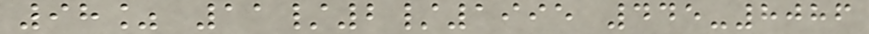98% 11/2/1995 445-8086
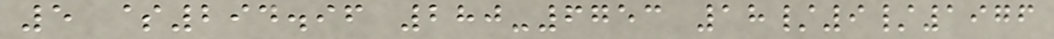5 $294.96 280-6753 18/9/1976
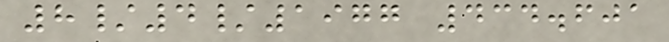8/4/1977 434.601
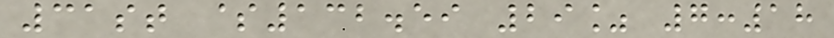31st $132.59 29% 7:18
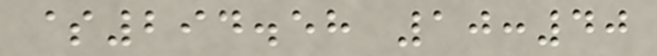$294.58 10:40
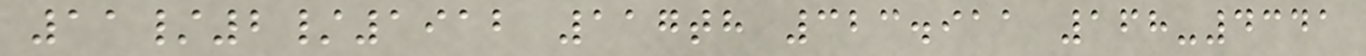11/2/1912 117th 323.911 168-4341
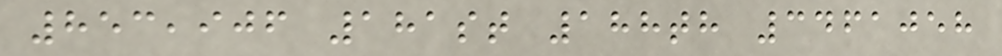853,906 181st 188th 3461058
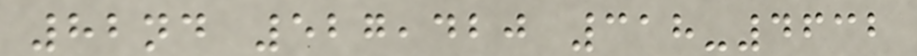82nd 527,420 318-4632
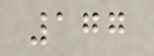177
